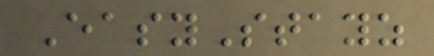EasyStayz
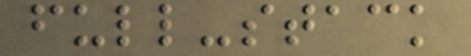full-stack
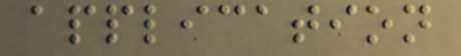application
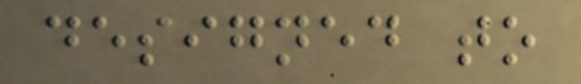designed to
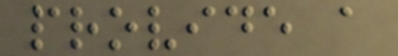provide a
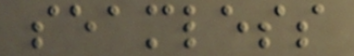seamless
